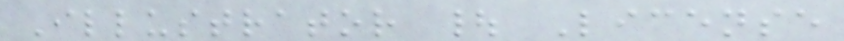Illustrator | License
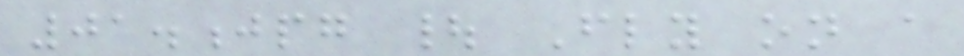01.jpg | Fly on a
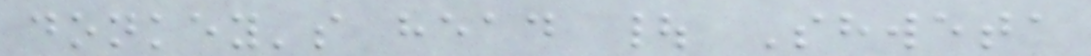donkey's head | Shweta
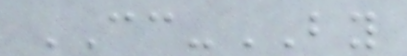CC-BY
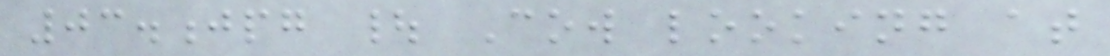03.jpg | Cow looking at
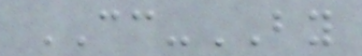CC-BY
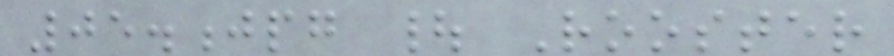05.jpg | Rooster
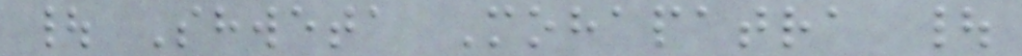| Shweta Mohapatra |
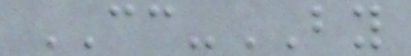CC-BY
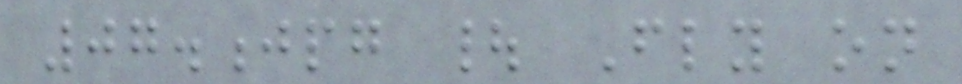07.jpg | Fly on
